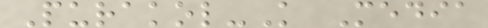Purakol-K Media
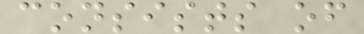consists of
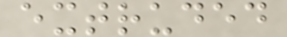extruded
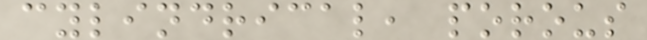cylindrical, porous
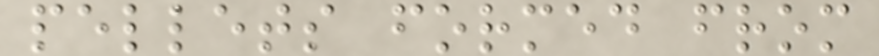pellets formed from
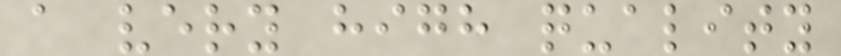a very high quality
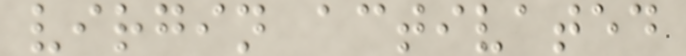virgin activated
